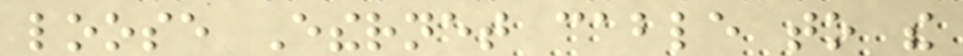loose Ethernet cable to the
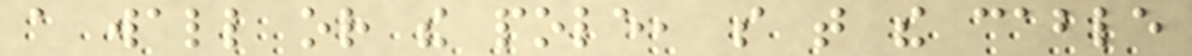a wall or the pole, so that the cable
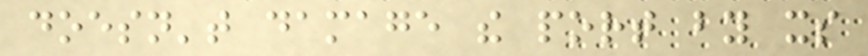doesn't damage the port by its
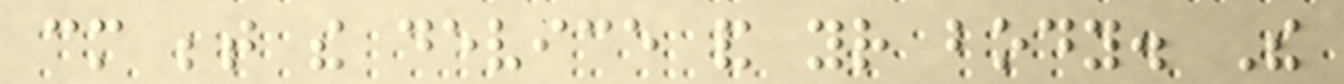cm between the device and your body. The
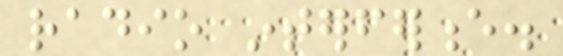radio interference.
